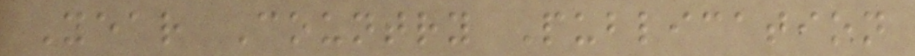Year Country Publication
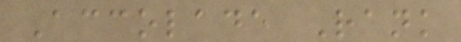Accolade Rank
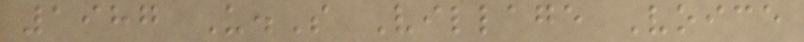1987 U.S Village Voice
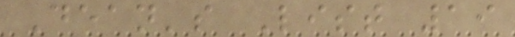Dean's List 19
